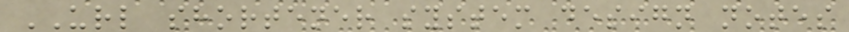URL shortener system design notes
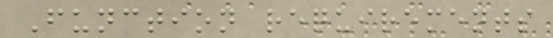Function requirements
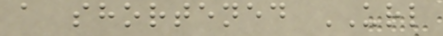a shortened URL
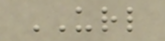URL
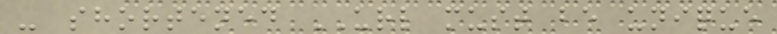- shortened URL must be unique
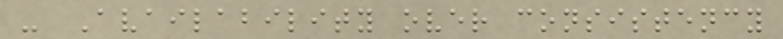- Availability over consistency
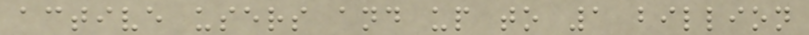active users and up to 1 billion
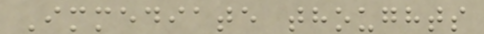Immediate thoughts
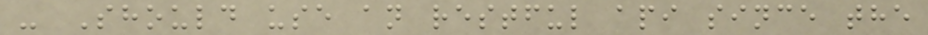- Should use an restful api since the
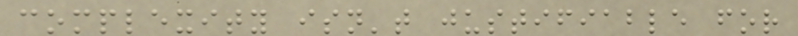complexity isn't justifiable for
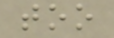too
